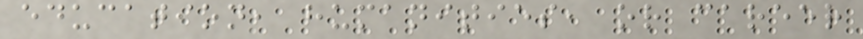education, humanities, or career
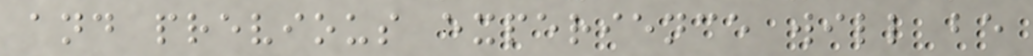and previous experience will be
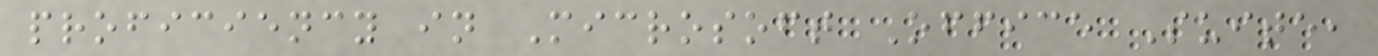proficiency in Microsoft Office Suite,
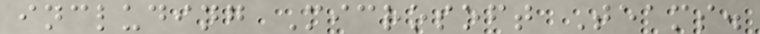including Microsoft Teams.
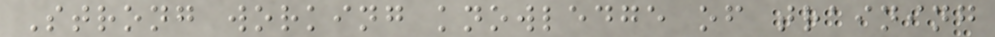Strong working knowledge of training
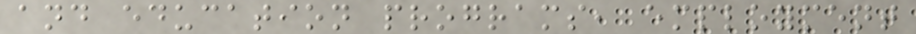and education programs, employment
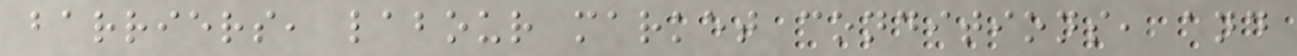barriers, labour market conditions, and
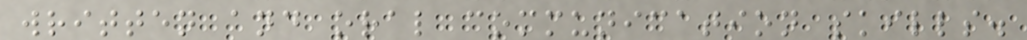written and oral communication skills.
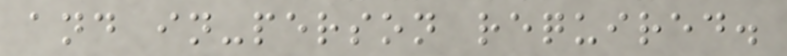and in-person required.
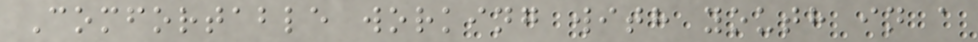Comfortable working with youth in a
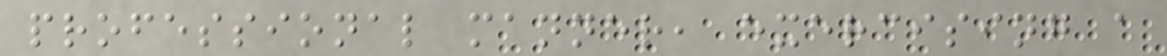professional manner, exercising a
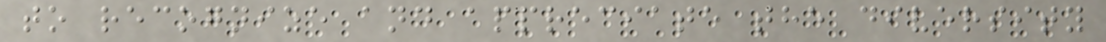to recognize and appreciate the diversity
